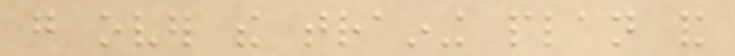go over the training plan and
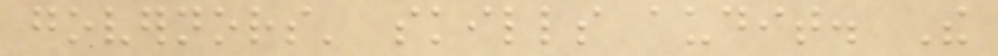governors' skills audit. The
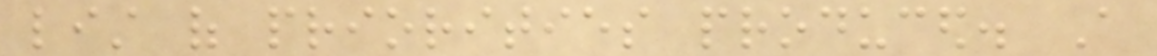list of priorities produced. A
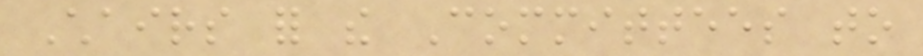Chairs for the Committees to
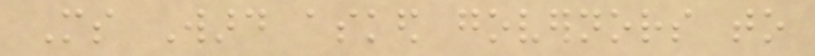Ms Ward asked governors to
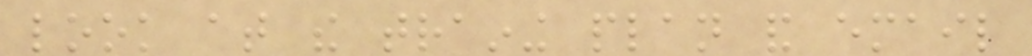look at the training plan and email
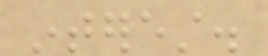interest.
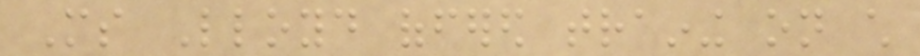Ms Lloyd offered training on child
